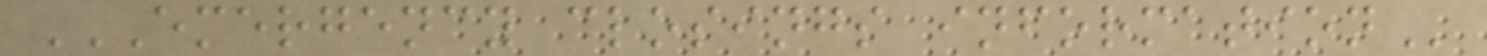EMERGENCY CLOSINGS INFORMATION
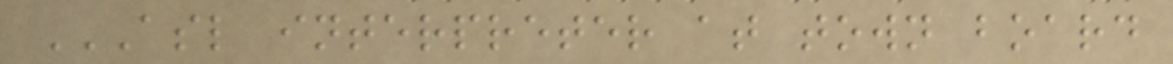ASL INTERPRETER AT TOWN BOARD
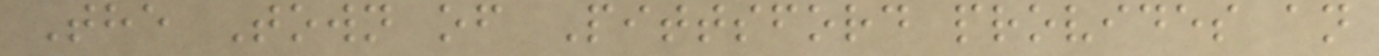The Town of Pittsford provides an
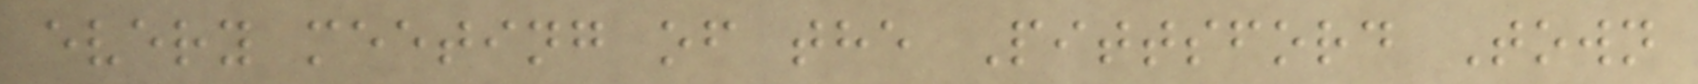every meeting of the Pittsford Town
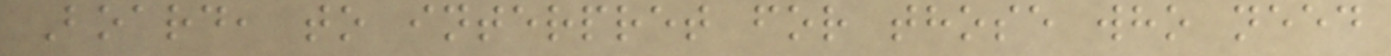Board, to interpret for those who need
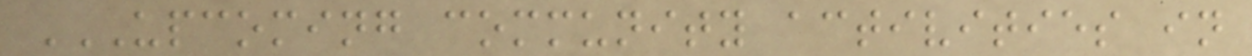UPCOMING COMMUNITY ACTIVITIES IN
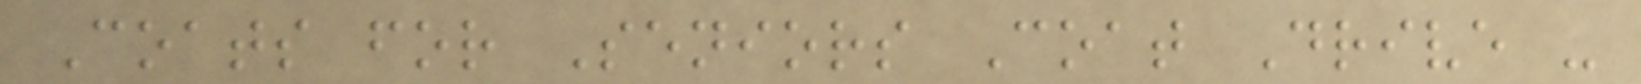Coats for Seniors Coat Drive -
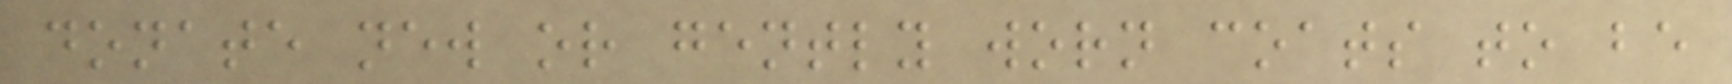donate new or gently worn coats to be
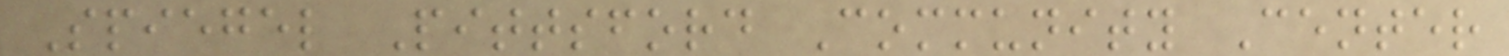Spiegel Pittsford Community Center
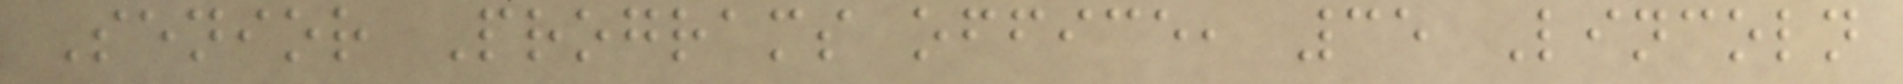Senior Programs office, 35 Lincoln
